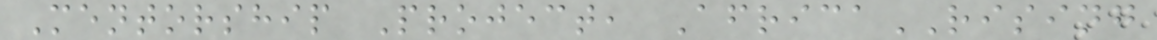Mentorship Project, AfricaRISING
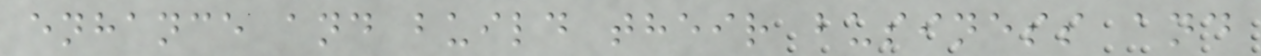enhance and build their business and
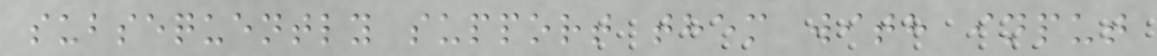subsequently support them with input
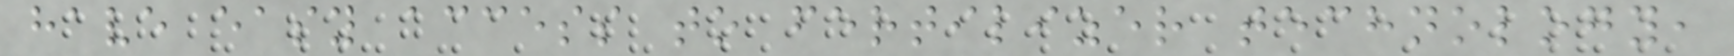have easy access to fertilizer technology,
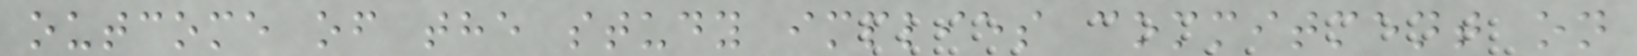outcome of the study implies commitment on
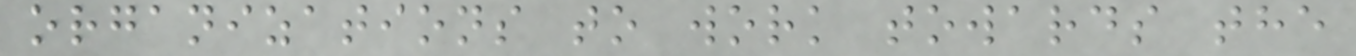organizations to work towards the
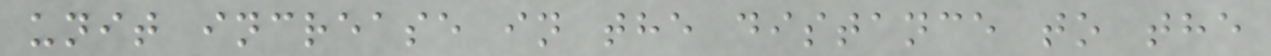unit increase in the distance to the
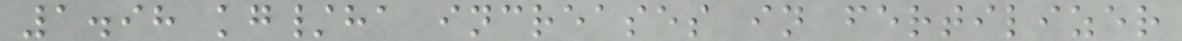1.98 kg/ha increases in fertilizer
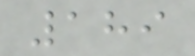189
